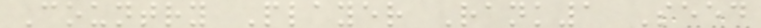Country Player Rank1 Seed
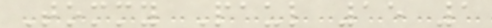Tommy Paul 15 1
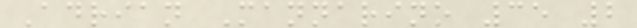Adrian Mannarino 35 2
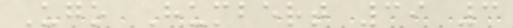Ugo Humbert 39 3
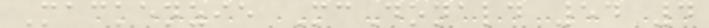Mackenzie McDonald 54 4
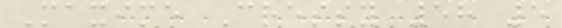Maxime Cressy 58 5
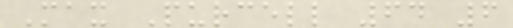Max Purcell 64 6
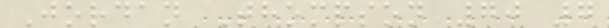Jordan Thompson 70 7
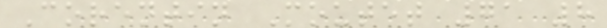Corentin Moutet 71 8
